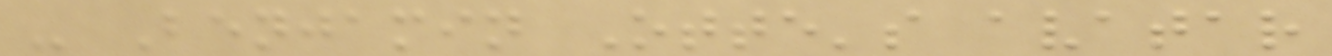- Benjamin Otte's avatar
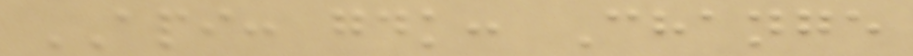API: gdk: Change
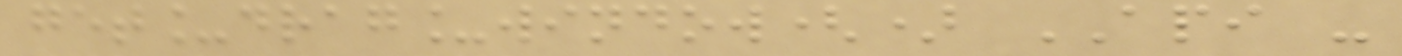get_drag_window() API -
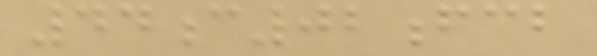44c02fcb
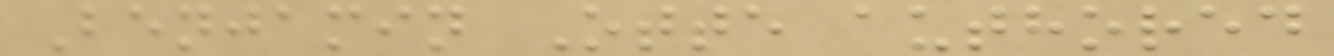Benjamin Otte authored
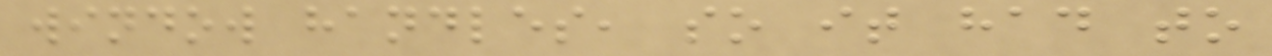window handles, so it had to
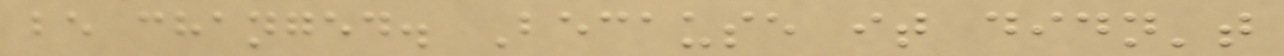be changed. Because it didn't
